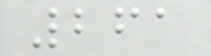261
